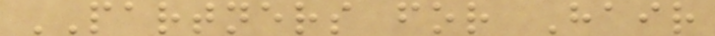PARTNERS for Hair
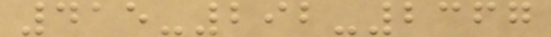415-292-2367
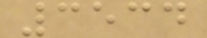3534
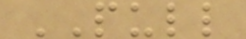PULL
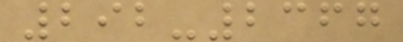292-2367
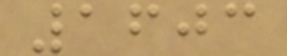1603
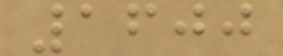1600
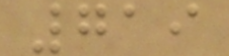719
